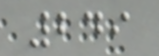249
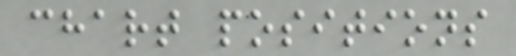chart positions
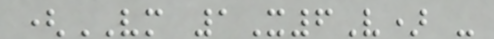(VM 1X6V) -
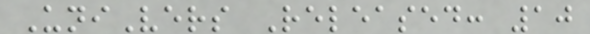UniVers Released: 10
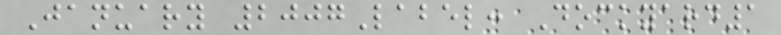January 2007Label: Dockyard1
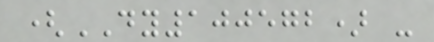(DY100572) -
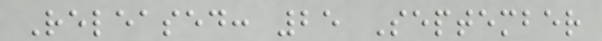Released: 25 September
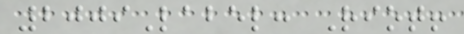2009Label: Riot!
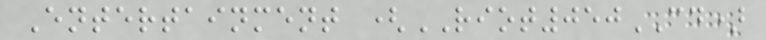Entertainment (RIOT050CD)
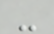-
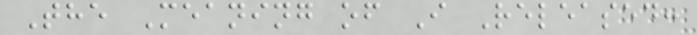The Meaning of I Released:
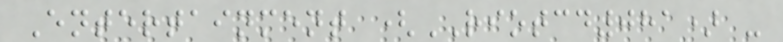Entertainment (RIOTCD081) -
